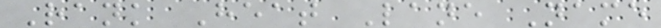Rank Heat Lane Name
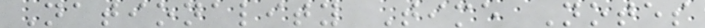Nationality Time Notes
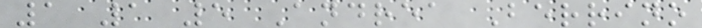1 1 5 Andrea Berrino
